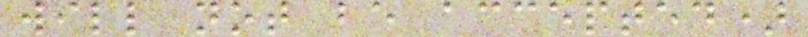will not be accepted)
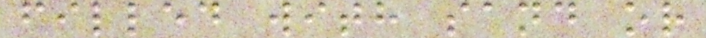filled with sand or
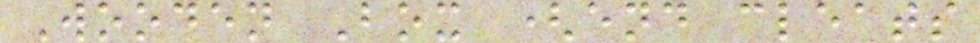Wooden Box (end cleats
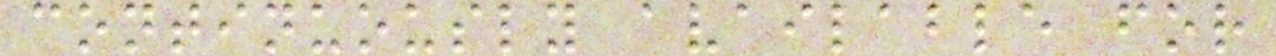continuously available for
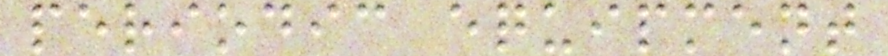periodic equipment
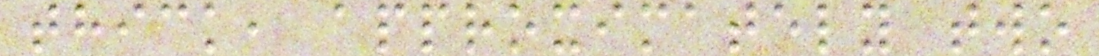thick, approximately two
